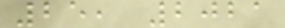25, 2021
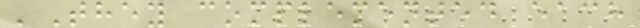'They complemented each
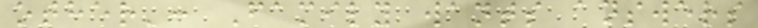other': Family wants answers
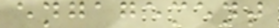engagement
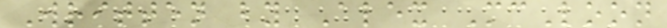Written by Alex McLoon
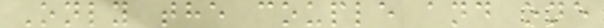Only the couple and one
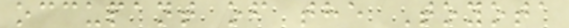occupant of the Toyota
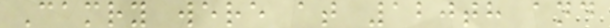Camry were at 120th and
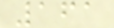161
